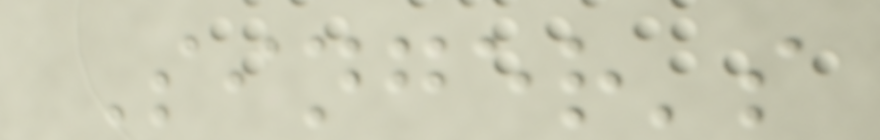Singer's
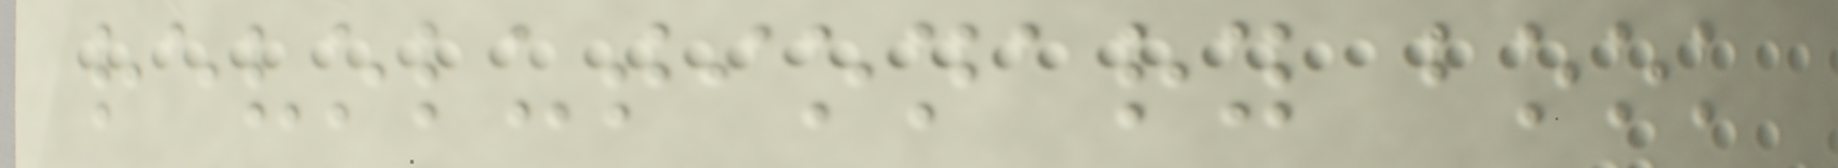revolutionary book
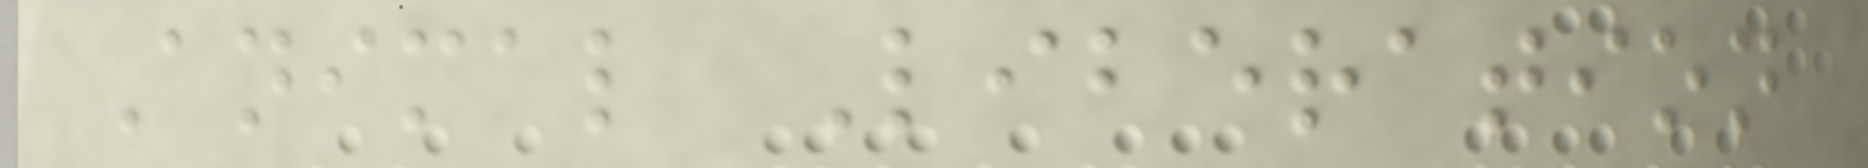Animal Liberation
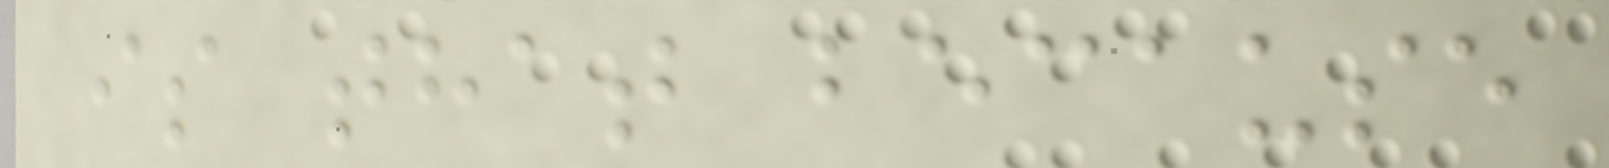is that because
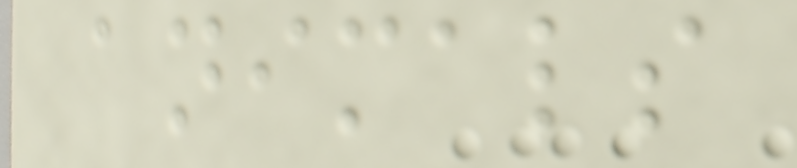animals
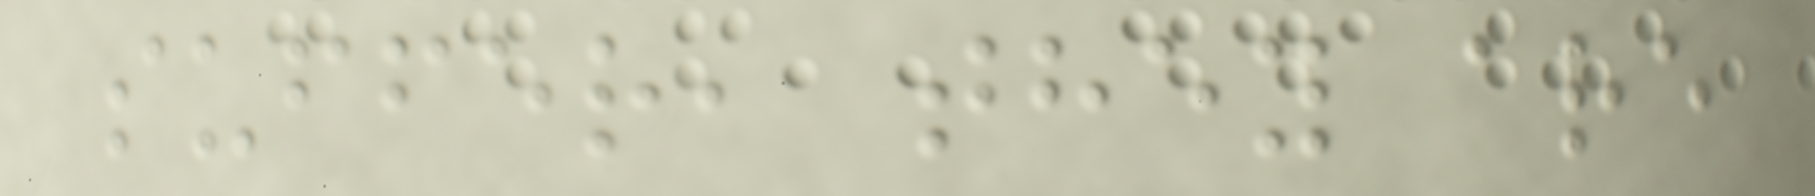suffer, they are
